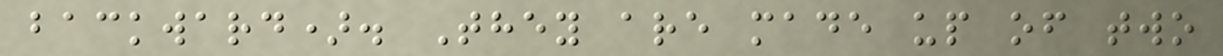backward). They are made up of two
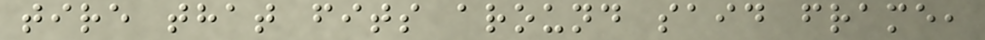tire that fits around said frame,
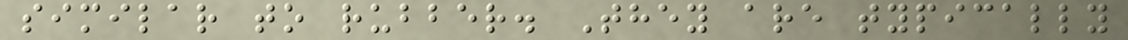similar to rubber. They are typically
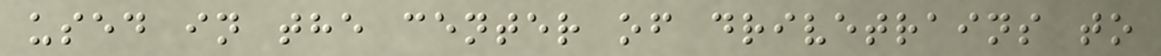used in the center of drivetrains to
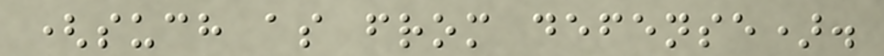(such as from defense).
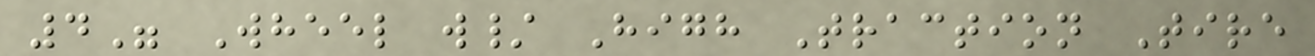4" Wheel w/ High Traction Tire
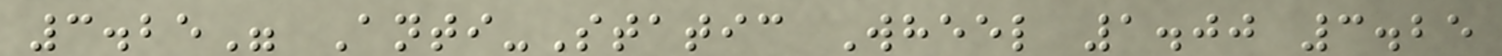3.25" Anti-Static Wheel 1.00 3.25
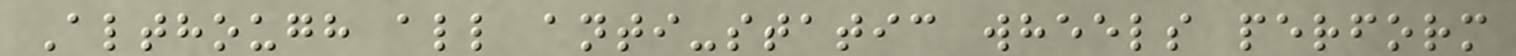Although all anti-static wheels perform
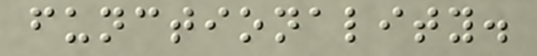functionality.
